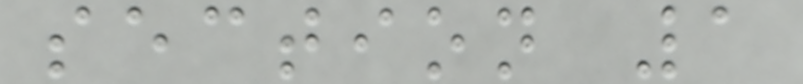section 1
